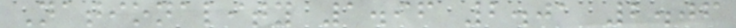Nationality 1.96 2.01 2.06
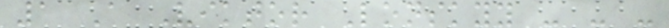1 A Viktor Lonskyy - - -
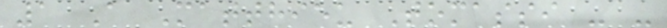1 A Matthieu Tomassi - -
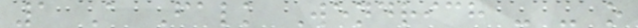1 A Falk Wendrich - - o
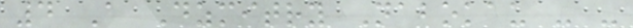4 A Dzmitry Nabokau - -
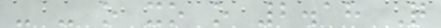- - o xo o 2.18 Q
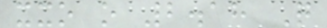xxo o 2.18 Q
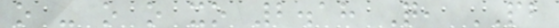o - o o xo 2.18 Q, PB
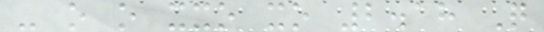- o o xxo xo 2.18 Q
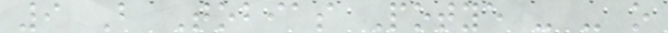9 B Tobias Potye - - o
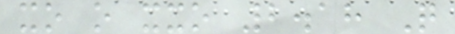xo o xxo 2.18 Q
